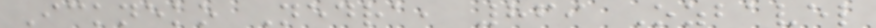Ickneko Nedra, 869 Ozbavel
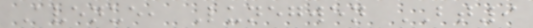Avenue, Lunegwen BT9
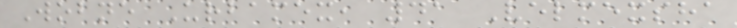Wobne Urbamex, 41 Velmexsha
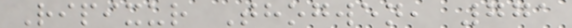Ripixur Thogwen, 771
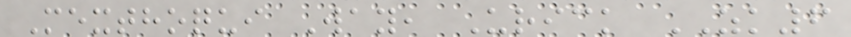Mexthoqui Way, Urick ZK6
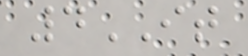4IT
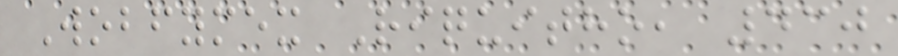Wobfymex Riquitho, 430
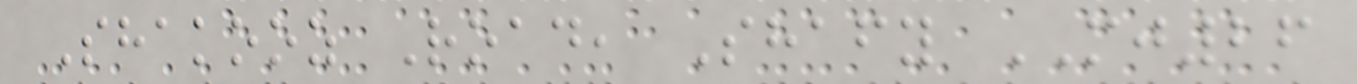Shakooz Road, Shafy MJ26
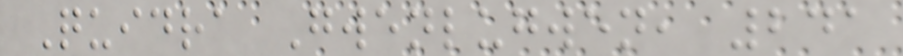Quidra Gwenlugwen, 241
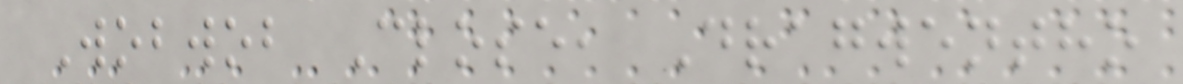Wobwob Close, Dragwentho
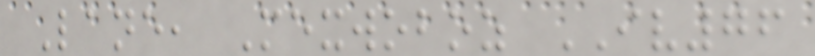Lane, Mexwoboz IV76
